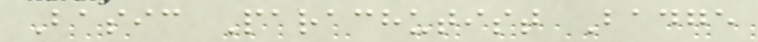Basic Parachutist Badge
